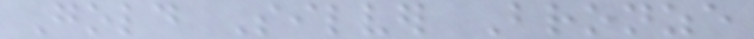Gold Silver Bronze
